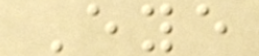Eye
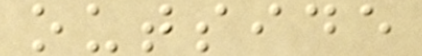outside
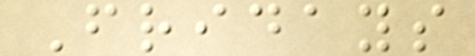Fridays
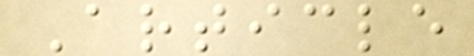Article
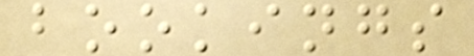bookings
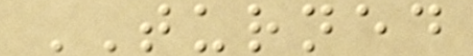TURNED
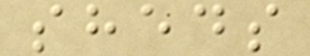sheds
